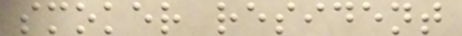smoker resident
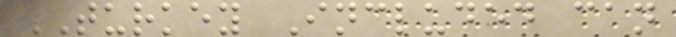TURKEY Included can
